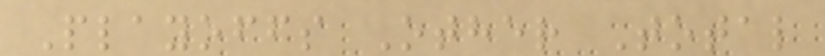Playoffs Other Total
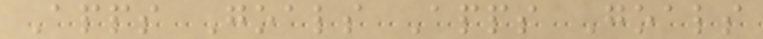Apps Goals Apps Goals
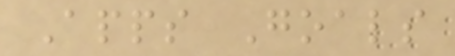Apps Goals
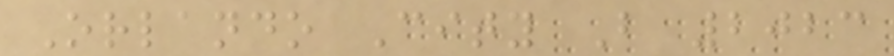Orlando City B 2023
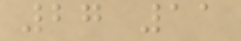27 11
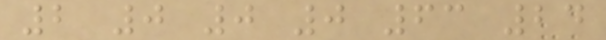2 0 0 0 63 24
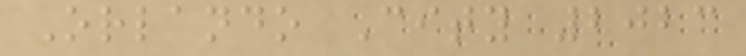Orlando City 2023
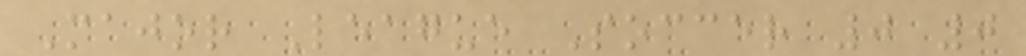Major League Soccer 0 0
